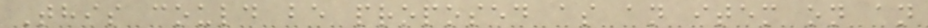This could be proposed as an item on an
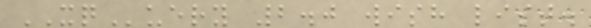XQuery 2.0 wish list.
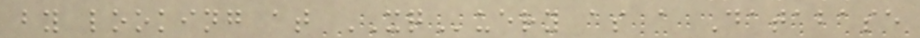by looking at XQuery as a Database
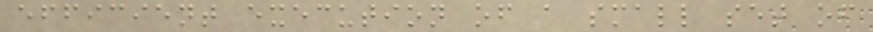efficient execution of a small set of
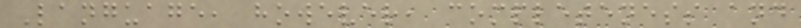Language, however, completeness and
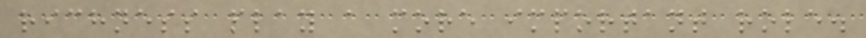richness play a more important role.
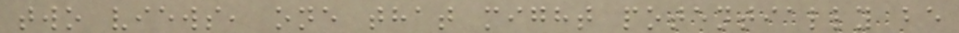two views, one that might potentially be
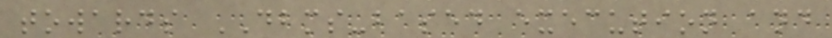towards DBMS-based execution and
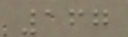167
